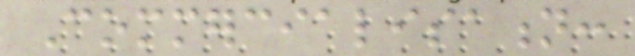Commercialisation:
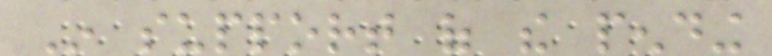In support of the pending
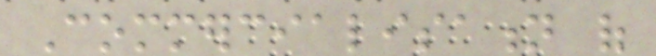Commercialisation of
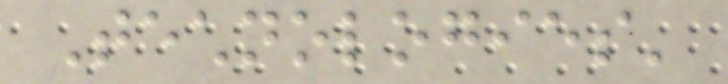Technologies'
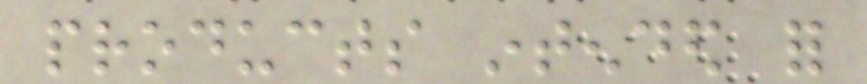products intended for
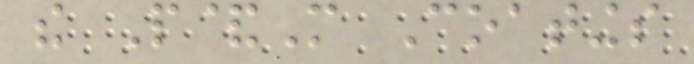the P&M Coatings
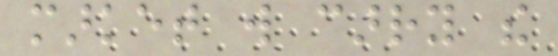market will carry the
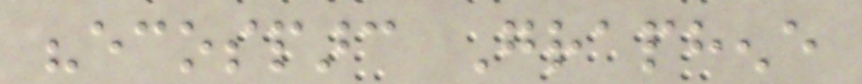"ecosparc Graphene
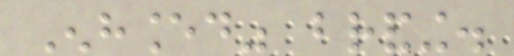Enhanced" branding.
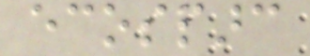ecosparc
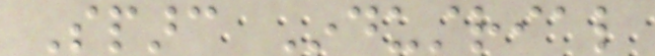Sparc Industrial
